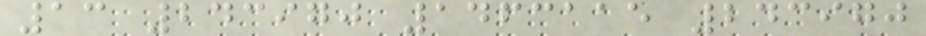13 243970 1463115 243970
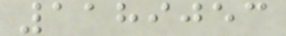1189053
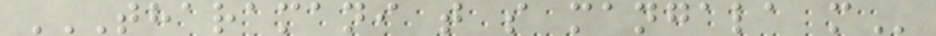THARAMANI T S MANGALA M
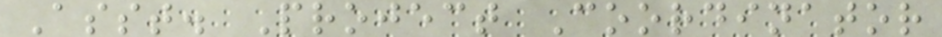Asst. Project Coordinator
